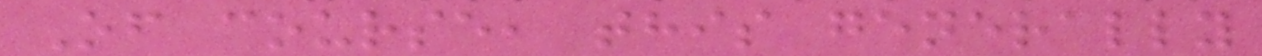Of course, this generally
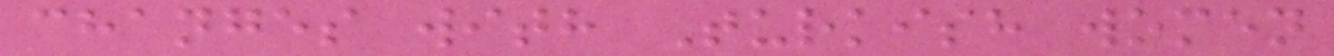changes with Turkish women
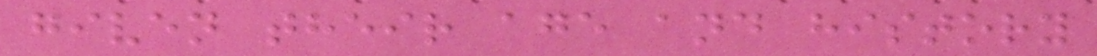given their age and history
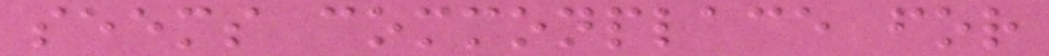seems commonplace for
